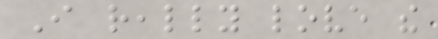I really love the
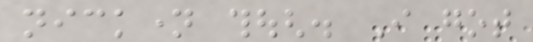nickname though. I got
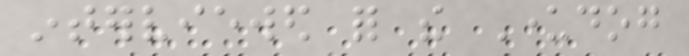interviewed for the Underdog
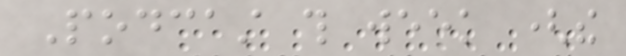Podcast this week (the
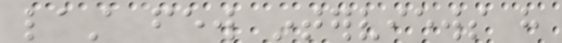last few interviews have
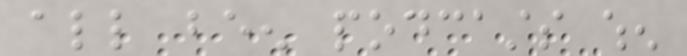all been podcasts when
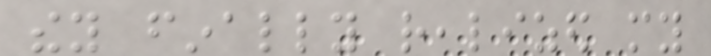they finally realized my
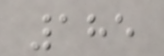185
